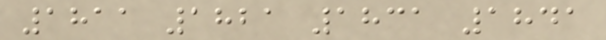1811 1821 1831 1841
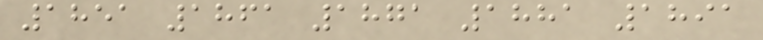1851 1861 1871 1881 1891
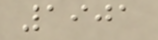1901
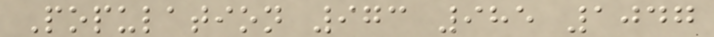Population 973 985 1047
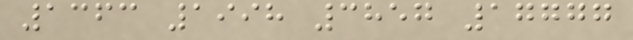1363 1998 3857 17777
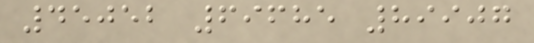45052 69685 89907
